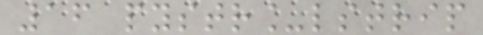16 pystr_lstrip
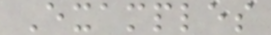Examples
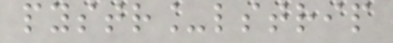pystr_lstrip
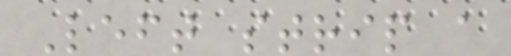Left strip a
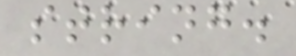string.
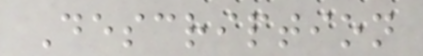Description
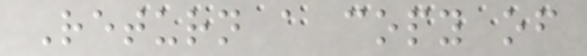Return a copy of
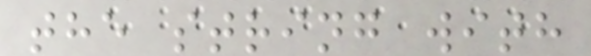the string with
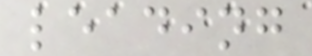leading
